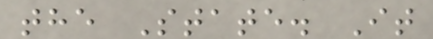the State. It
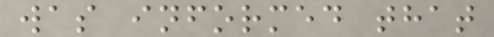was informed that
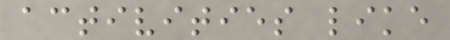activities like
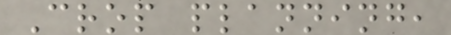Crop planning,
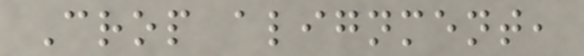Crop alignment,
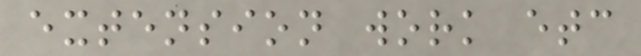extension work etc
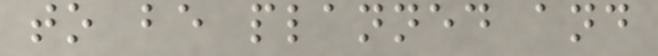to be planned and
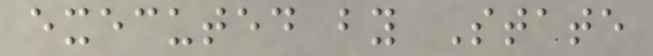executed by State
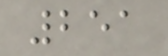251
